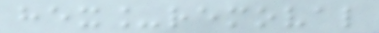hex_removal
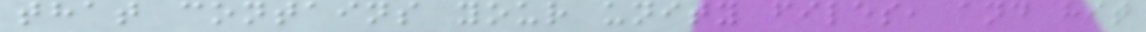that contains your unity files, and hit
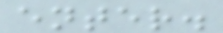enter.
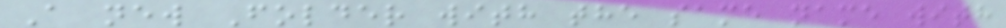A new Folder with the same name with
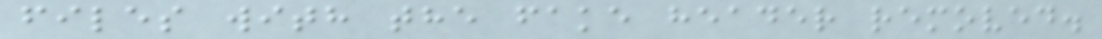files with the fake header removed.
